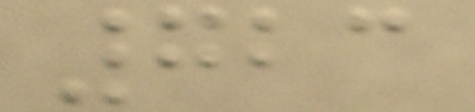723
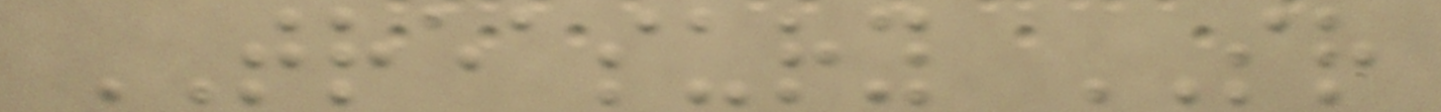TREASURY SR
